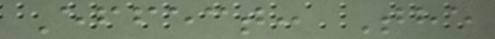Effect: The
